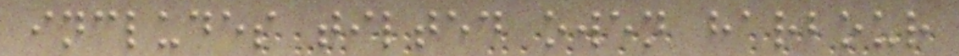includes tilted owen harbour
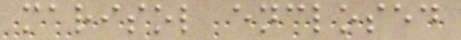marisol enclosed
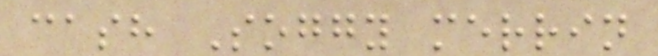cash Soggy merrin
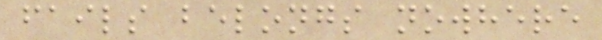fails belongs nowhere
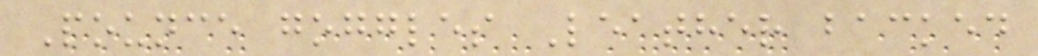Pounce goggles Leather backed
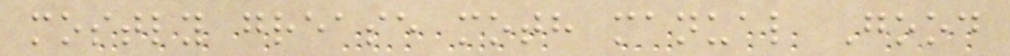mostly grease moth manual Good
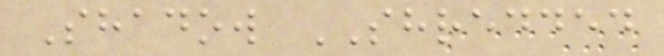Shadow SHREDDED
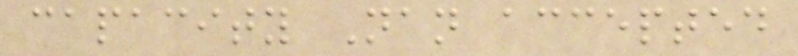capacity Nan accepted
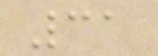31
